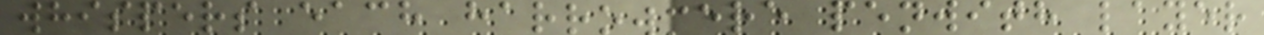whispers each harrowmere penwith layer
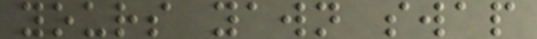yours yawn swap
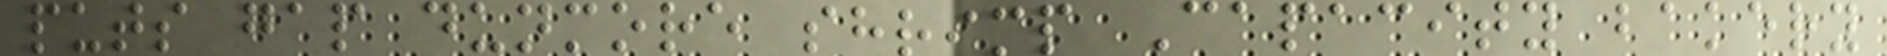puts gap dunmore shrimp Capacity bakery
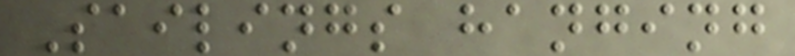Sailings hanging
